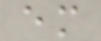em
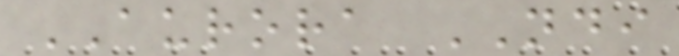AURORA NDI
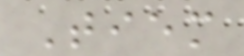Tiem
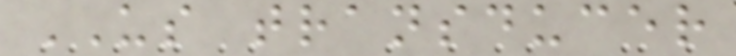US transducer
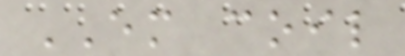EM coil
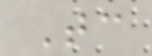Tc
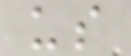us
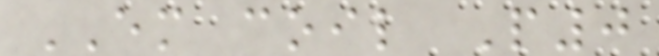EM coil P0
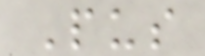Pus
